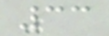33
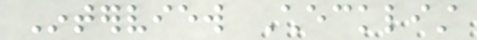Interview Checklist
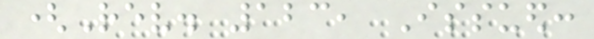(Rev. 123, Issued:
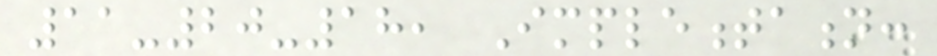11-20-18, Implementation:
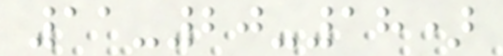11-20-18)
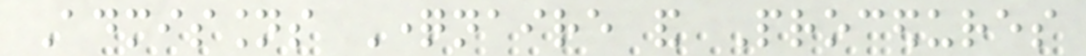Admissions Questionnaire and Procedures
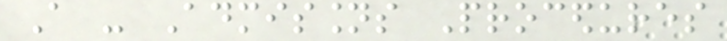A - Admissions Procedures
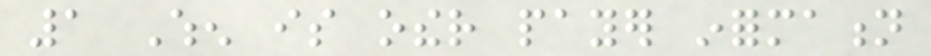1 When is other payer information
